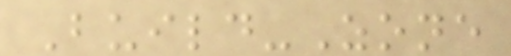Build-Zone
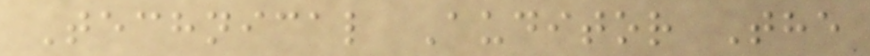Technical Auditor The
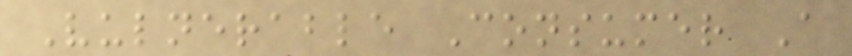Vulnerable Consumer A
